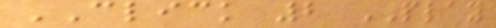CLICK 2 PLAY
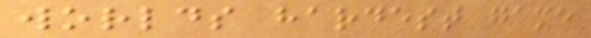worlds hardest game
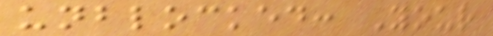unblocked: Your
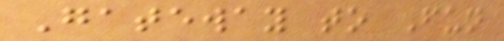Gateway to Fun
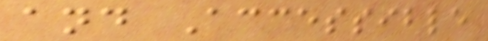and Accessible
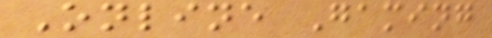Online Gaming
